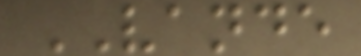VANDE
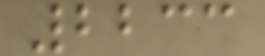2233
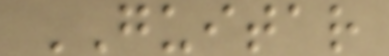GUITAR
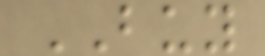BUY
